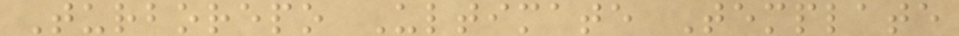Turborepo Ultimate Template
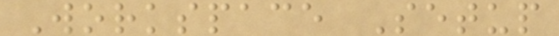Workspace Setup
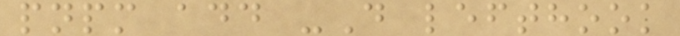pnpm add -D lefthook
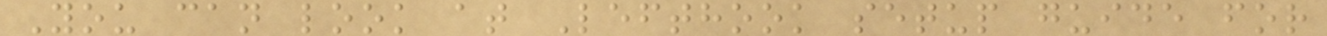You can look at Lefthook setup guide for
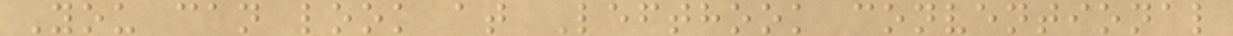You can look at Lefthook conventional
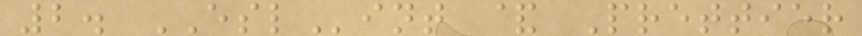2. ESLint & Prettier
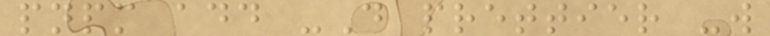pnpm add -D prettier -w
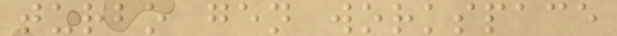turbo gen workspace
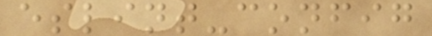eslint-config
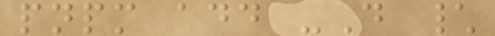pnpm add -D \
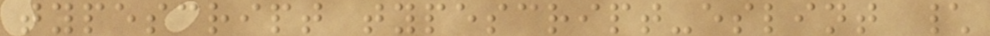typescript typescript-eslint \
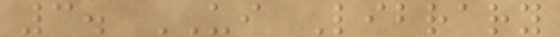3. UI Library
